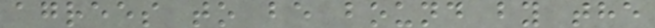agrees to be bound by the
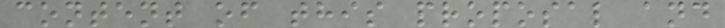content of this proposal and
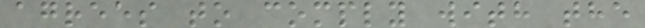agrees to comply with the
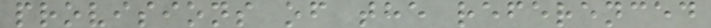provisions of the referenced
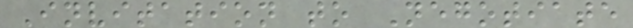Invitation to Negotiate
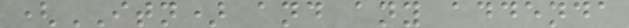(ITN) and any addenda
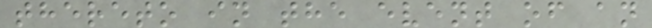thereto in the event of an
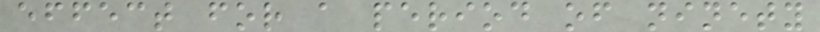effect for a period of ninety
